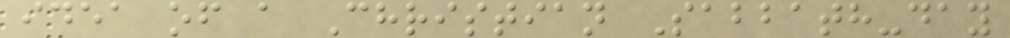idea of a Christian Sabbath-day
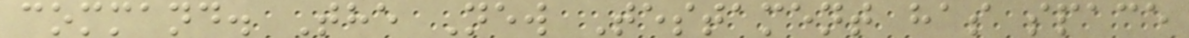command. The New Testament has space
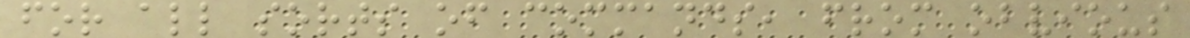for all sorts of commands, from obvious
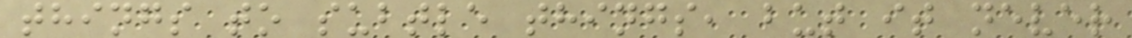things to subtle things, but it never
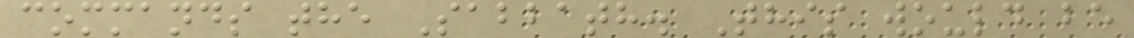commands the Sabbath. This would be
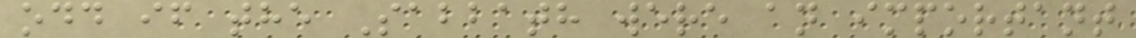odd if the Sabbath were an important
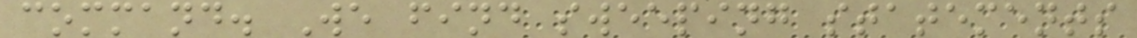command. We find sweeping statements
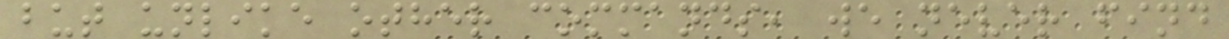but unlike other commands, we never find
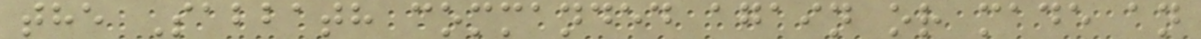the Sabbath commanded again or made an
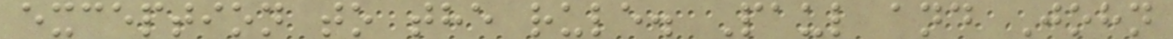exception to the rule. Paul and John
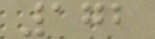172
